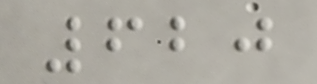620
